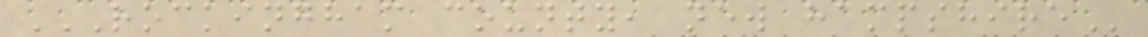ROCKINGHAM COUNTY, NEW HAMPSHIRE
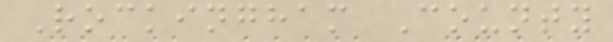Rockingham County
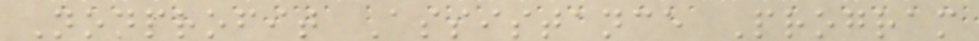Nonprofit Assistance Program
